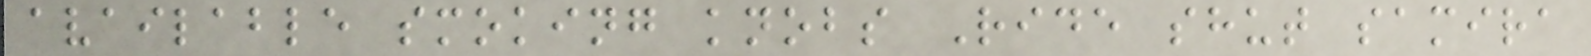available smoking knobs Ride shut samira
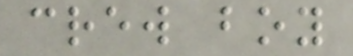crew boy
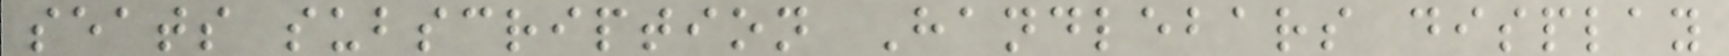seats subscription Handlebars display
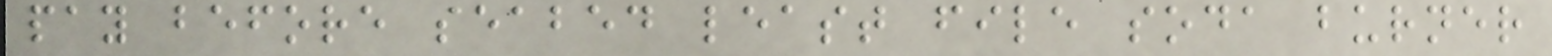pay before seabed least file soda burner
